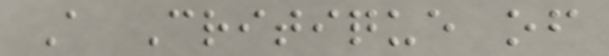A Critique of
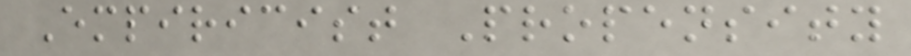Empiricist Propensity
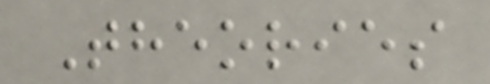Theories
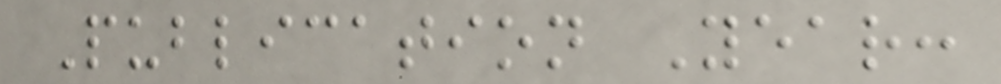Publication Year:
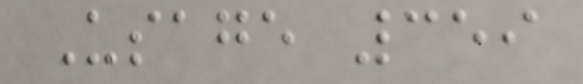Usage 359
